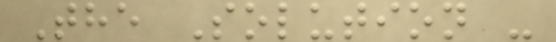The Solution -
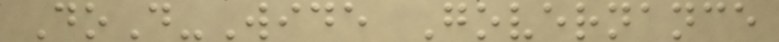DoD-Wide Governance
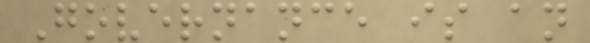Governance is an
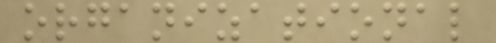organizational
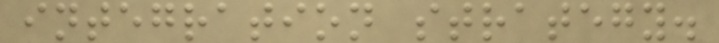integration strategy.
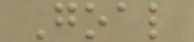Goal
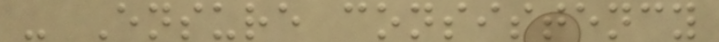- Ensure consistency
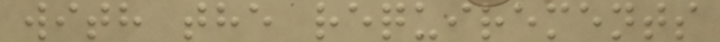with the requirements
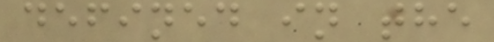defined in the
